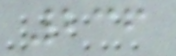236
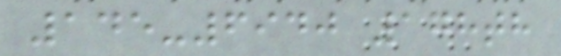145-6940 178th
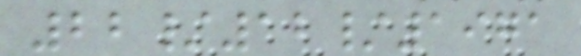22/12/1971
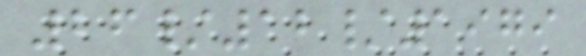26/12/1979
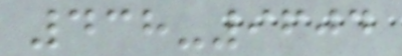438-9604
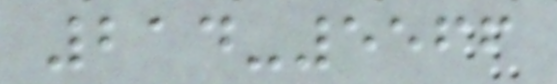214-5566
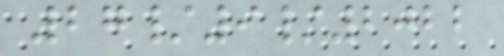27/9/2022
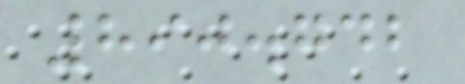890.742
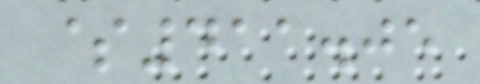$411.05
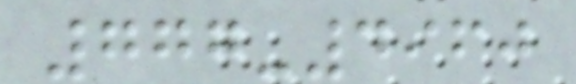777-4960
